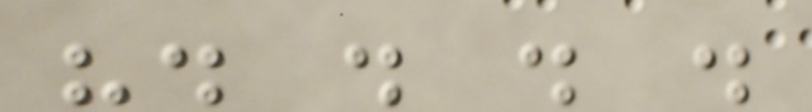". . . .
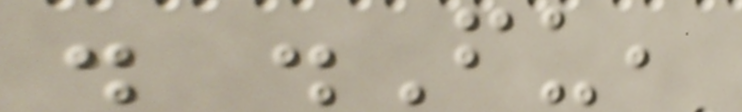. .Fu,
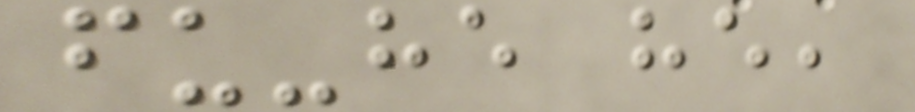fu-he he,
